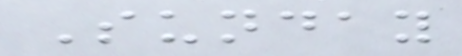Sunday
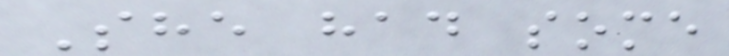She had some
